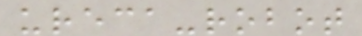ureca-robot
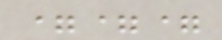===
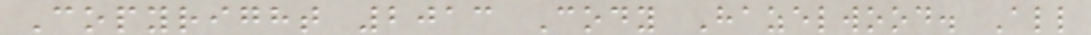Copyright 2013 Cody Hazelwood. All
